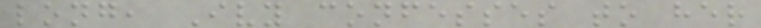long, Ivy confesses to her
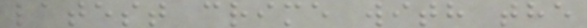latest crime with the
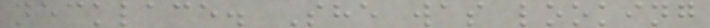necklace. She was looking
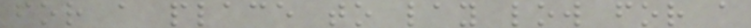for a place to lay low for a
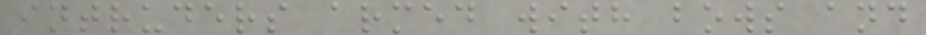intruders armed with bows and
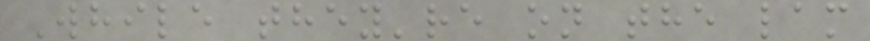While they're on the lam
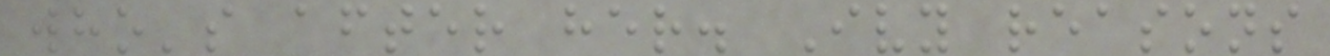who's after her. Ivy reasons
